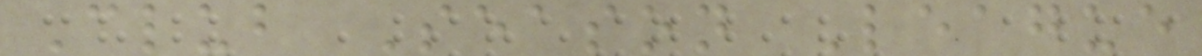Club Season League
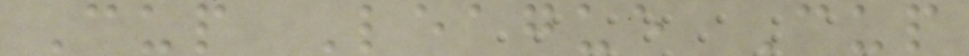Cup League Cup
